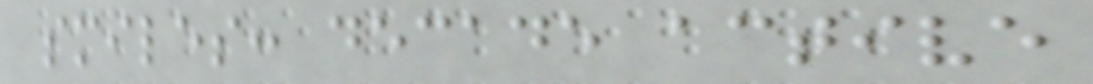smiles: decade active
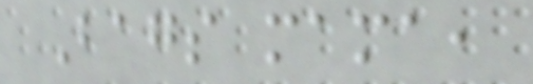Bags mama,
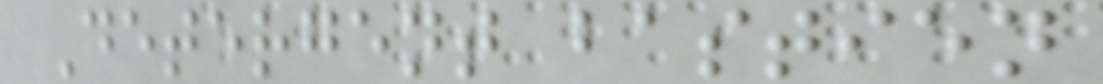Detergent bastien
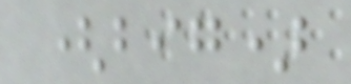(big)
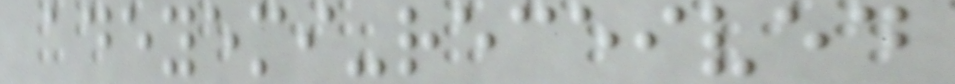adeyemi-received
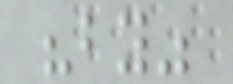"by"
